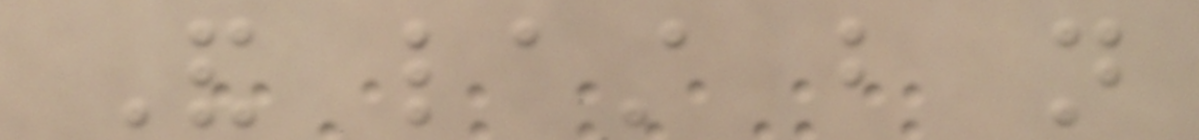And last but not
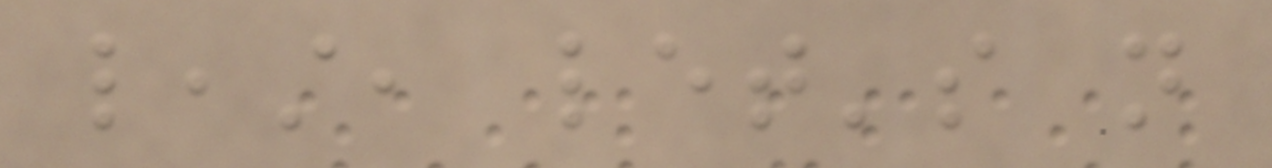least, let's not
